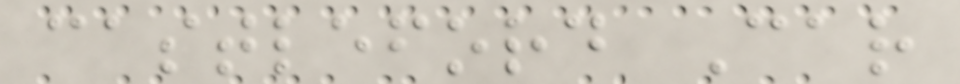castleford Car
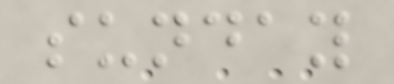sunday
